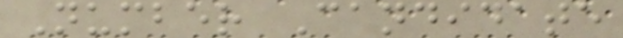Number Candidate
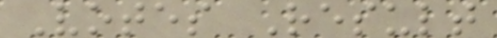Votes Result
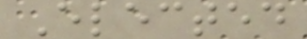Elected
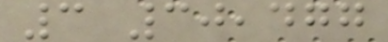3 30,477
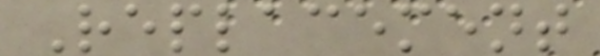Replacement
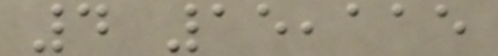4 15,115
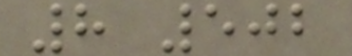8 502
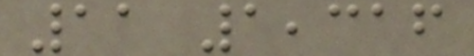11 1,316
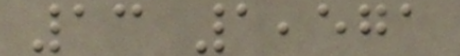13 1,571
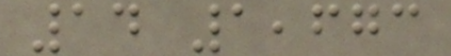14 1,673
